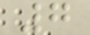7
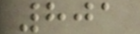801
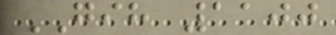GIH 1100
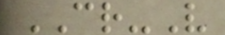CR-V
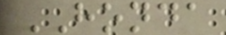HONDA
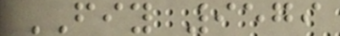FIY 9579
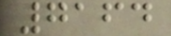7164
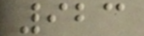923
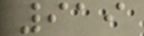919
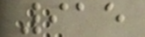915
